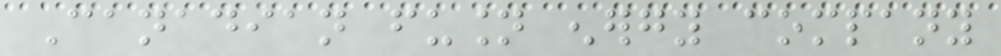Canadian fusion energy company
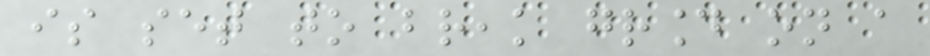is set to break ground on a
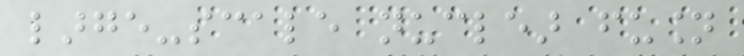large-scale nuclear fusion
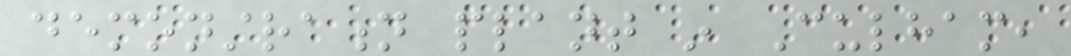demonstration plant in Culham,
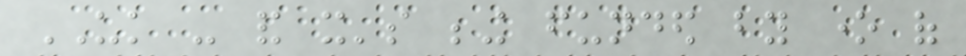UK - and it's being funded by one of
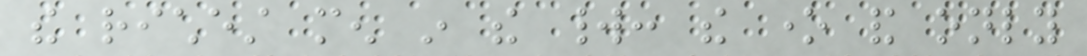the richest men in the world: the one and only
